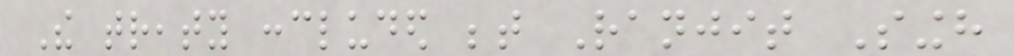The treaty concluded between Ranjit Singh
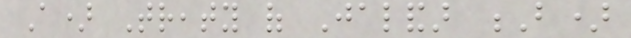A) Treaty of Jalandar B)
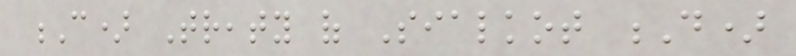C) Treaty of Sialkot D)
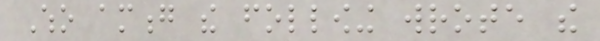Who among the following wrote the
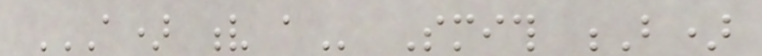A) V A Smith B)
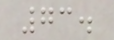73.
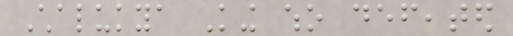Chalukya King who defeated
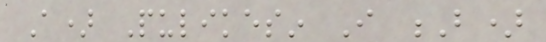A) Pulikesin I B)
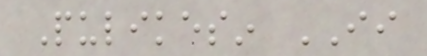Pulikesin II
